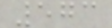573
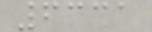6331
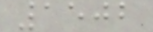1502
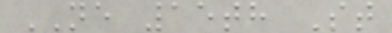NE 15th St
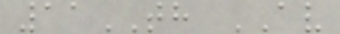11TH AV
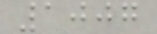1007
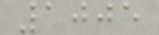1005
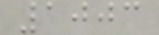1003
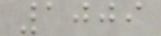1009
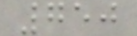750
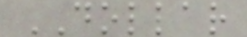DOLLAR
